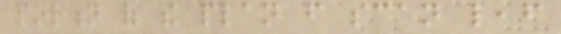portion of the plan from scan leaf
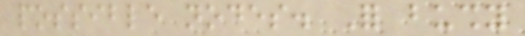possible nodes. For bushy
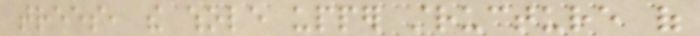trees, the whole upper structure of
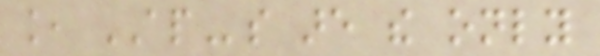knowledge, APs are the only
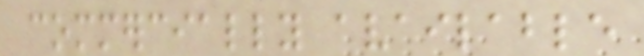commercially available
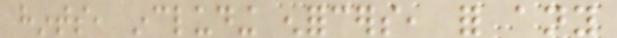hints, including enforcers, for any
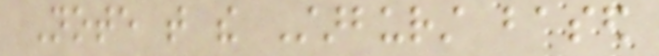Note that the Starburst based
